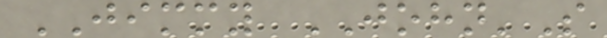JIMMY JOHN'S
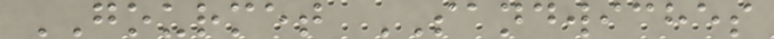GOURMET SANDWICHES
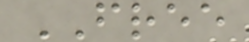FREE
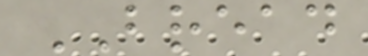BREAD
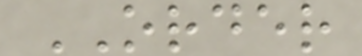ORDER
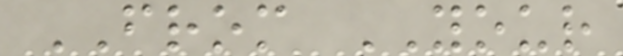FROM YOUR
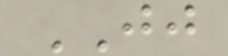JJ
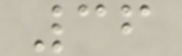36
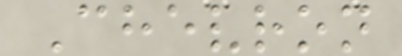Chevron
